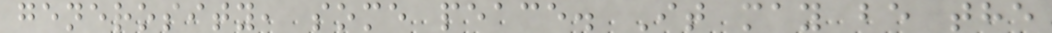generosity, some peace. It may be the
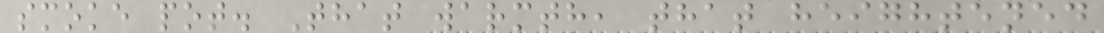smoke pot. That warmth, that heightened
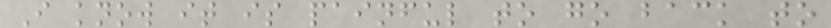I know it is painful to go back to
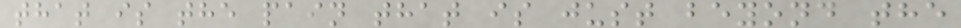that is the pain that is just beyond the
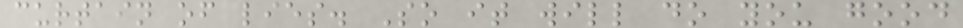curtain of lies. So it will do you good
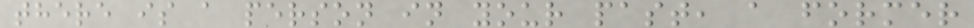there is a person in your past, a former
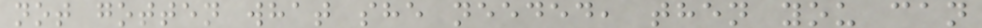not gotten what she needed, then you can
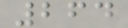264
